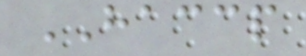HACCP
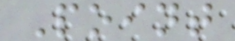Point
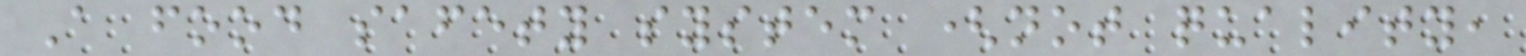A food safety system (not quality,
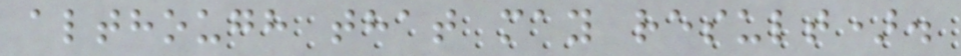although that may result).
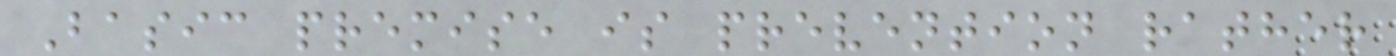Basic premise is prevention rather
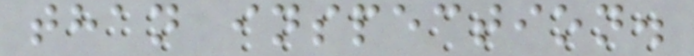than inspection.
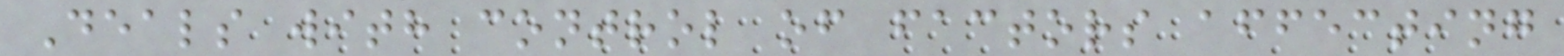Deals with control of factors affecting
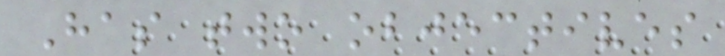Has two objectives
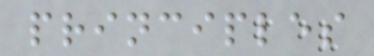principles
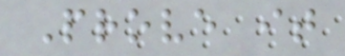Prove it
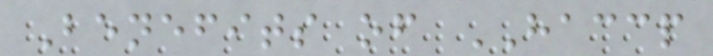Benefits of HACCP
